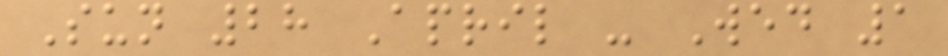Sun 28 April - Wed 1
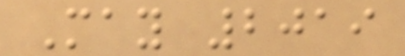May 2019
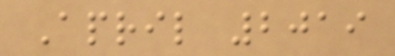April 2019
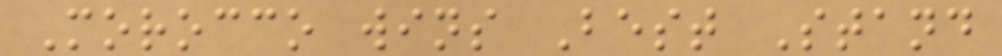Morocco wins Best Stand
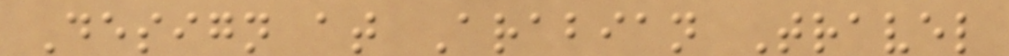Design at Arabian Travel
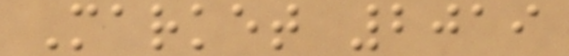Market 2019
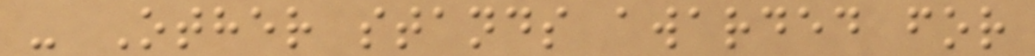- Other stands awarded for
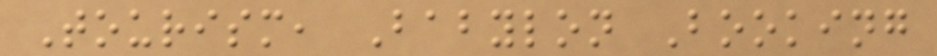Tourism, Babylon Booking
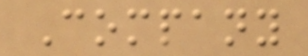Company
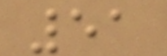51
